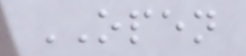OPEN
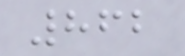862
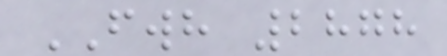FWH 2878
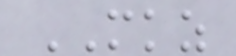MKZ
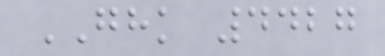GHK 4427
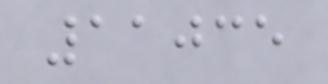11035
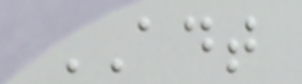ADT
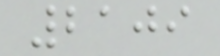2109
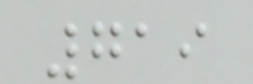719
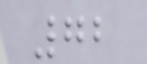72
